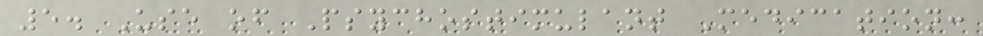5. Use of Psychostimulant Medication:
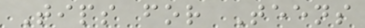Tips for Teens
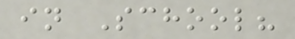in School?
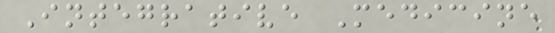Integrative Medicine
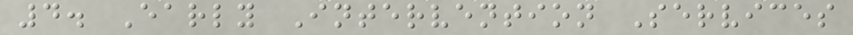4. Early Intervention Services
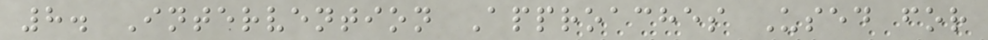8. Intervention Approaches Used for
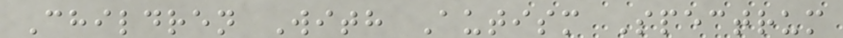Children With Autism Spectrum
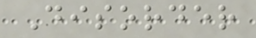Disorder
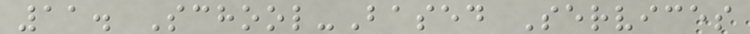11. School-Based Services
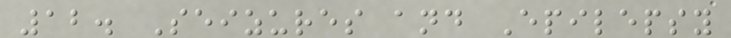12. Seizures and Epilepsy
